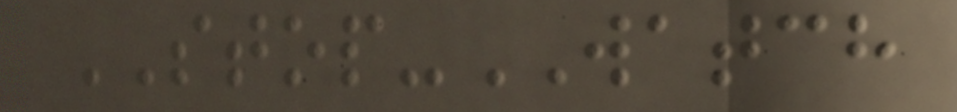STOP-WATCH
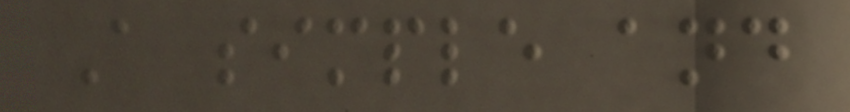A simple and
